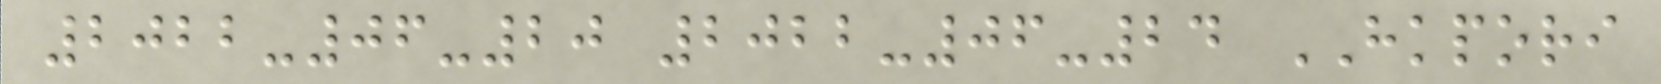2022-06-20 2022-06-24 HKPORI
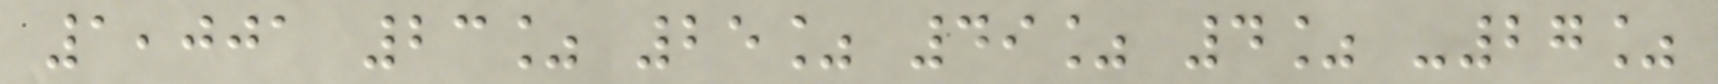1,001 23% 25% 49% 4% -27%
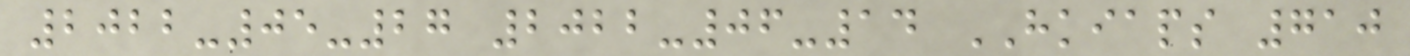2022-05-27 2022-06-14 HKIAPS 710
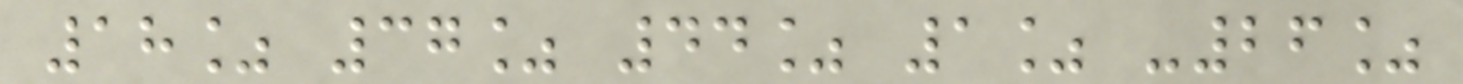18% 37% 44% 1% -26%
